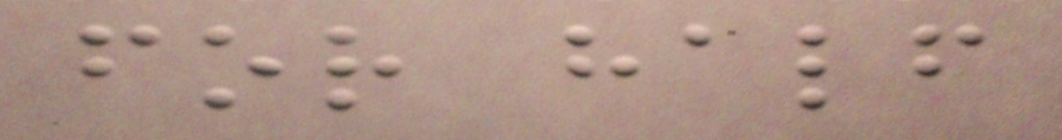for half
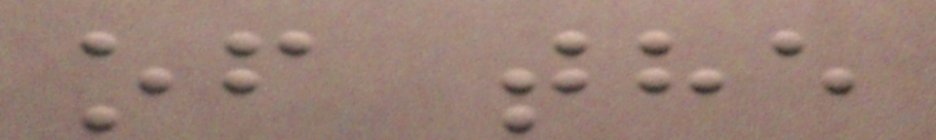of the
